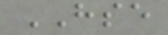HSE
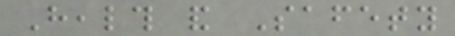Health and Safety
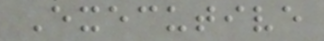Executive
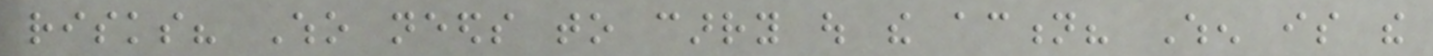risks? Who needs to carry out the action? When is the
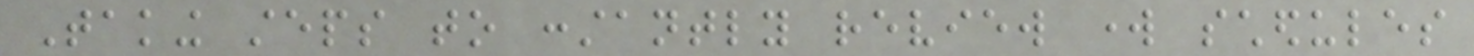Taking steps to constantly review work schedules
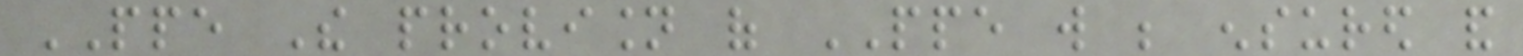PPE The provision of PPE will be ensured and
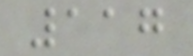117
